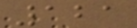121
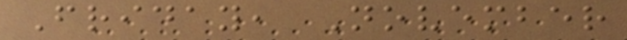Friday, November
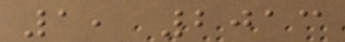1, 2013
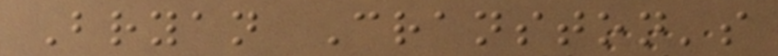Bryan Cranston's
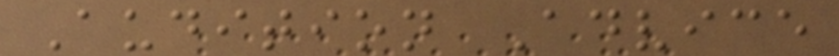Audition Advice
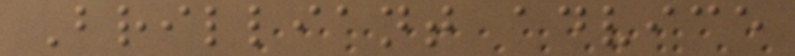Brilliant advice
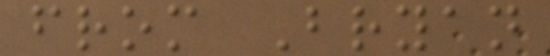from Bryan
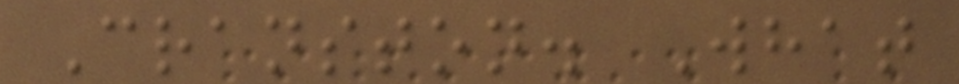Cranston. What
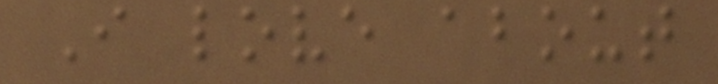I love about
